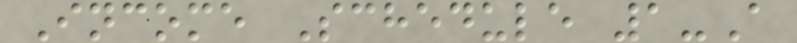Income Schedule 1-A
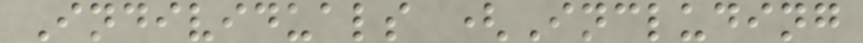Individuals (Including
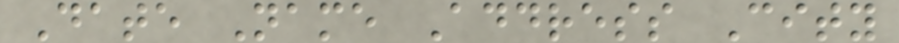Date Name Address City
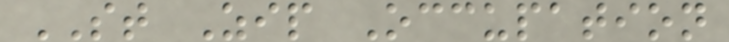ST Zip Occupation
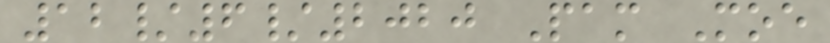12/6/2020 Pam Moe
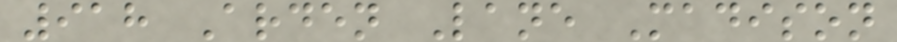918 Arden Lane Madison
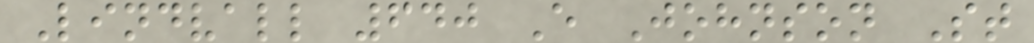Lindvall 640 E Johnson St
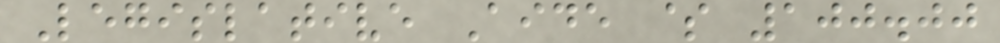Legislative Aide $ 100.00
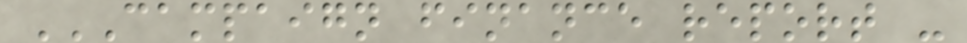CAMPAIGN FINANCE REPORT -
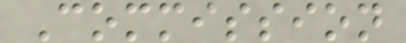Commission
